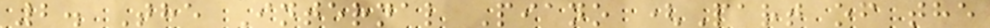2. The Internal Piano (Part of the
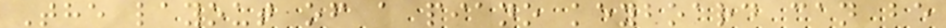The layout of a piano keyboard can be
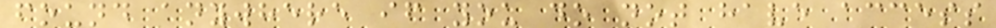found anywhere if you do not have access
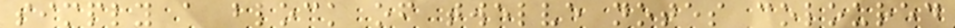simply a block of twelve notes coloured
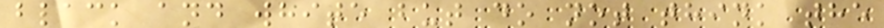black and white but do not think the
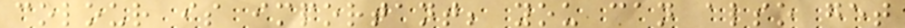colour is important; you can also get
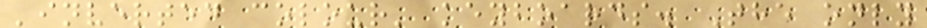'inverted colour' keyboards. The only
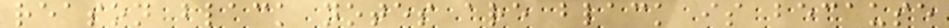reason black notes are black is because
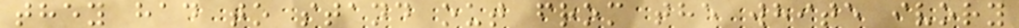they had to stand out from the white ivory
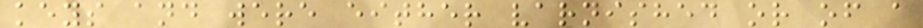keys and were either varnished or of a
